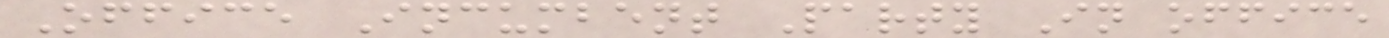Office Incumbent Party In office
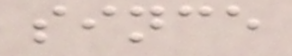since
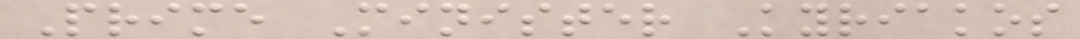Prime Minister Kyriakos
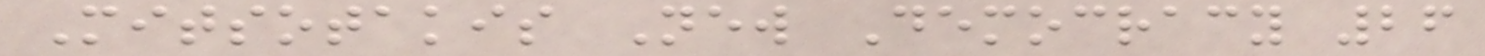Mitsotakis New Democracy 26
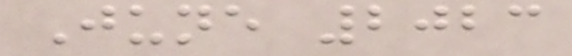June 2023
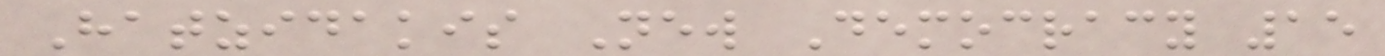Hatzidakis New Democracy 15
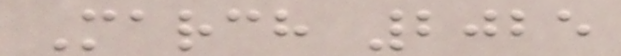March 2025
